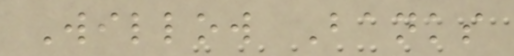Willow Banks
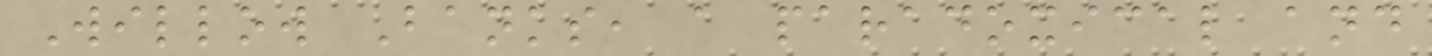Willow Banks, a paradoxical and
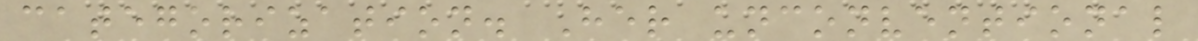categorization. Her unconventional
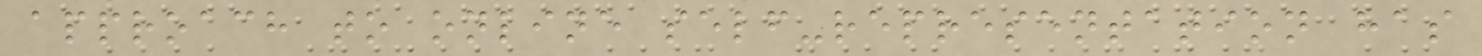approach to online self-representation has
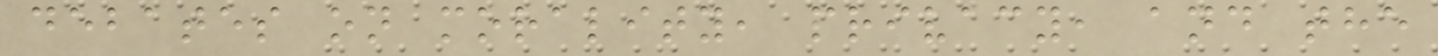debates on morality, privacy, and the
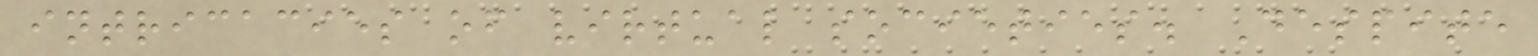intricacies of virtual societies. Despite
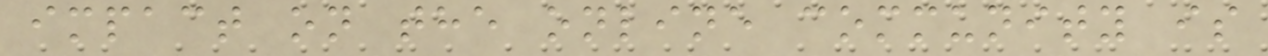impact on the online community is
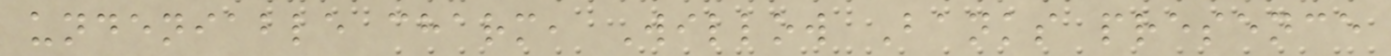undeniable charm, Willow Banks presence
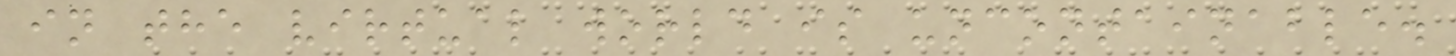in the virtual world is uncontainable.
